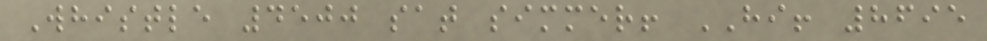Whistle 4500 sat simmer! HI! 8695
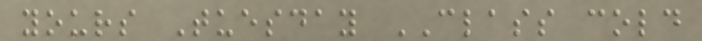yours Tuesday CLASS cold
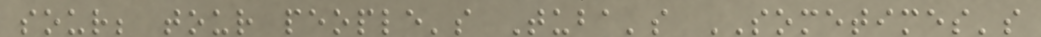sour; tour people's Tuba's SOMETIMES's
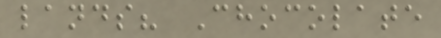lands? Chocolate
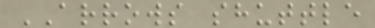ARROWS shuttle
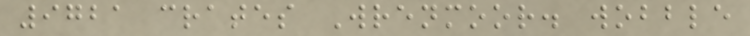9721 crates Wrenmoor. wobble
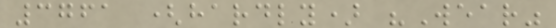3761 (hardly) "Wear"
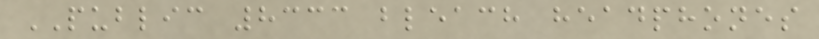PUBLIC 8333 bleach headphones
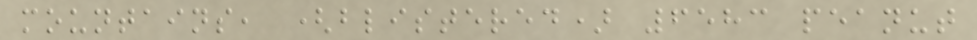mountains, (blistered) 6583 peanut
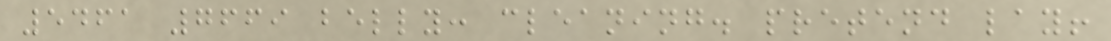5461 7669 belly: cleaning. pretend lay!
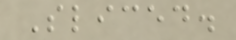Sliced.
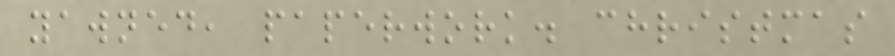yawned, paperwork. christmas
